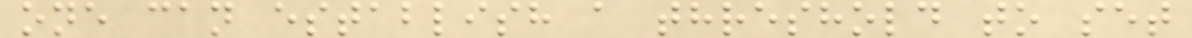one can establish a threshold to set
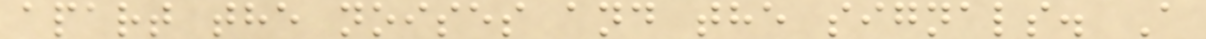apart the noises and the signals. A
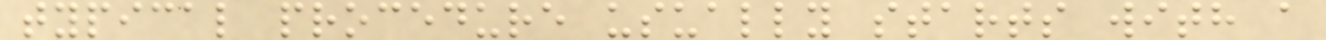typical procedure usually starts with a
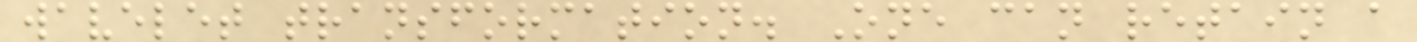wavelet transformation. One can retain a
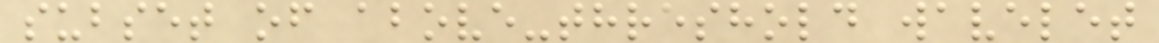subset of above-threshold wavelet
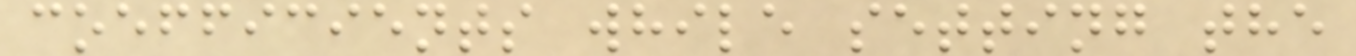coefficients while setting the
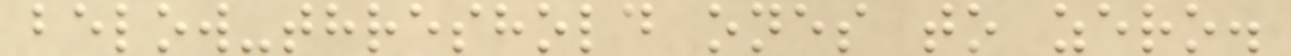below-threshold ones to zero.
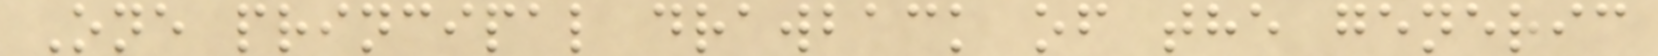One principal drawback of the generic
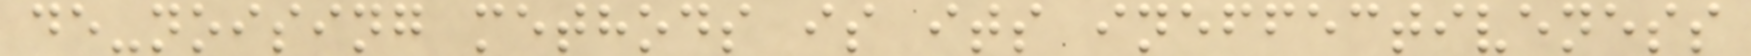de-noising methods is its ineffectiveness
